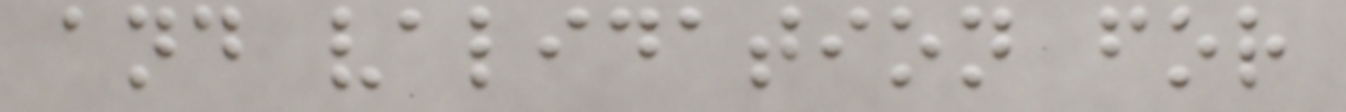and validation for
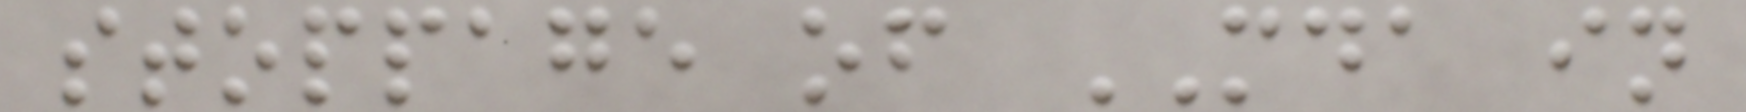stoppage of MDA in
